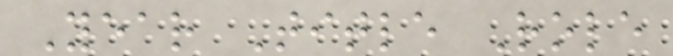Year Title Role
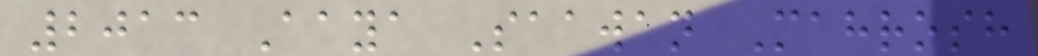2013 Aaya Saawan Mahrosh
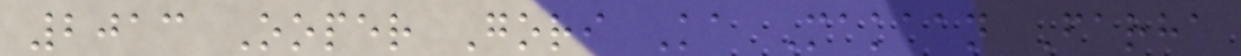2013 Ooper Gori Ka Makaan Farha
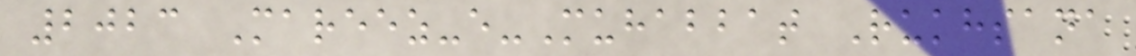2023 Mareez-e-Muhabbat Rukhsana
